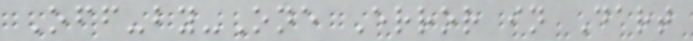Off-by-One Error in Dart
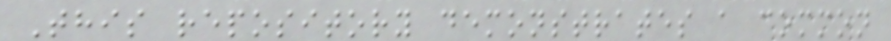This repository demonstrates a common
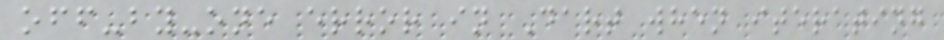off-by-one error in Dart when iterating
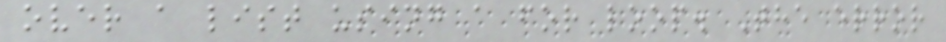over a list using a for loop. The error
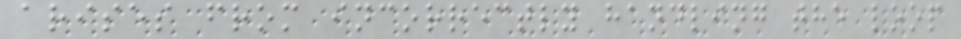arises from incorrectly handling the loop
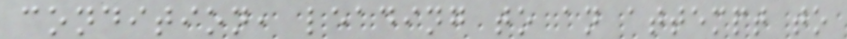condition, leading to an attempt to
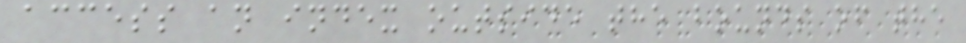access an index outside the bounds of the
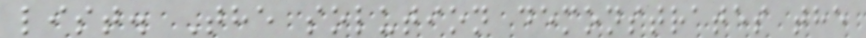list. The solution demonstrates the
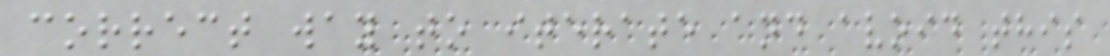correct way to iterate and avoid this
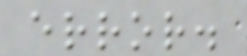error.
